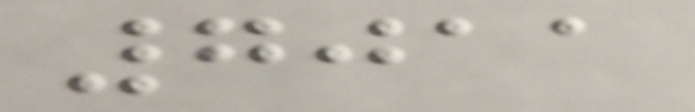7011
